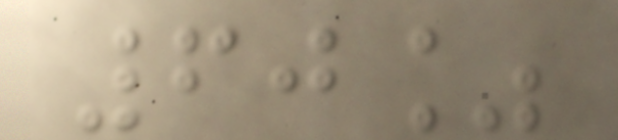60%
